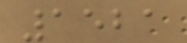1521
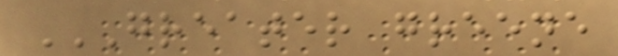GREATER GREENE
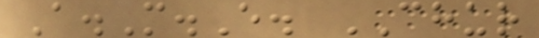A.M.E. CHUR
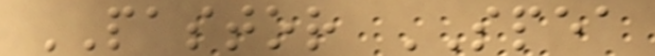PASTOR SPEA
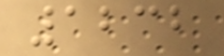1232
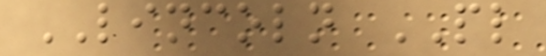LINCOLN PL
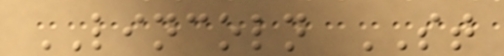LINCOLN ST
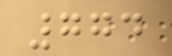774
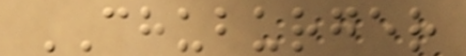CHUBURGER
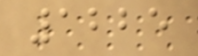1225
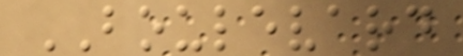BOULEVARD
